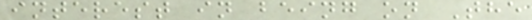interest in being on The
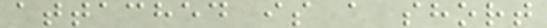attached is a short
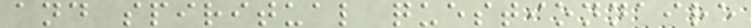and spiritual questionnaire
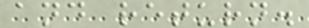and return.
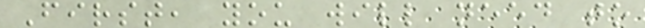First, you will need to
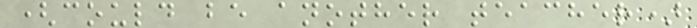(could be another teacher)
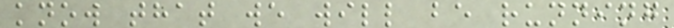know that we will be running
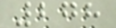278
